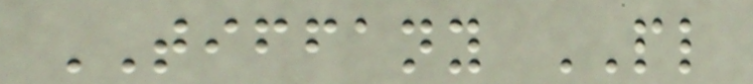TIFFANY PL
